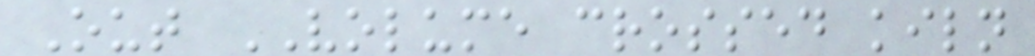Out VOLUME crossed kiln
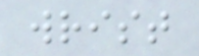wrist
